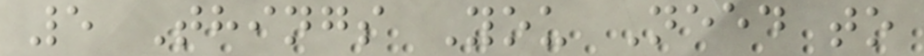5 Things You Need to
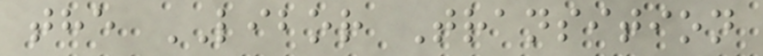the LIBOR Transition
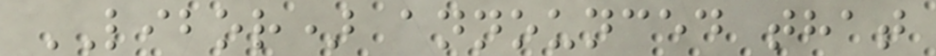LIBOR) announced that
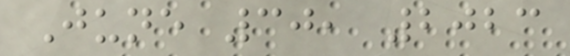June 30, 2023
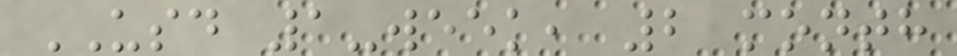USD 1-week, 2 month
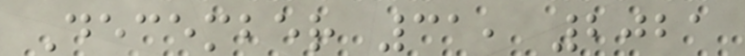December 31, 2021
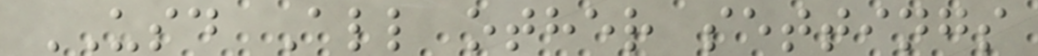USD All other settings
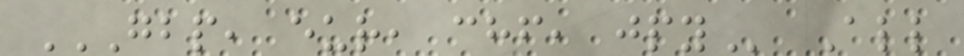GBP, EUR, CHF, JPY All
